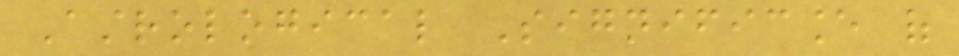Astrological Significance of
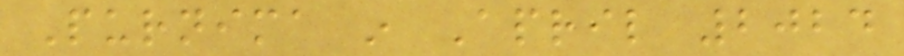Purnima in April 2024
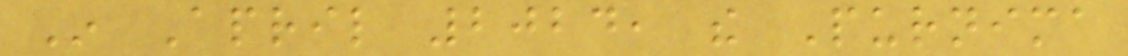In April 2024, the Purnima
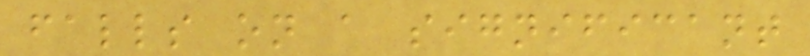falls on a significant
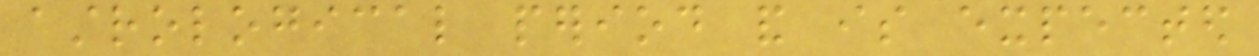astrological period and is expected
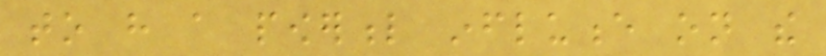to have a powerful influence on the
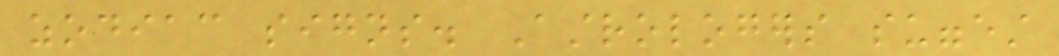zodiac signs. Astrologers suggest
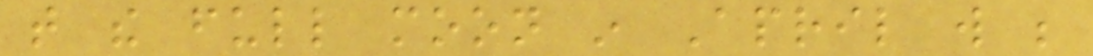that the full moon in April will be
